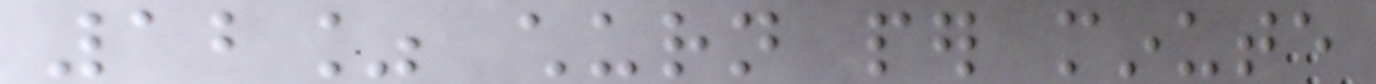12% churn per minute
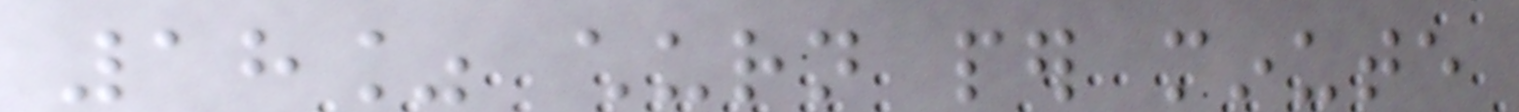18% churn per minute
